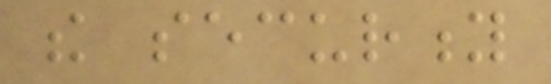the security
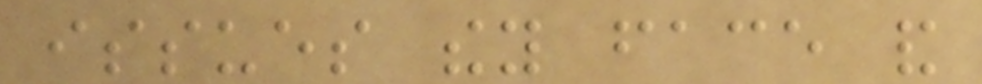issues they face and
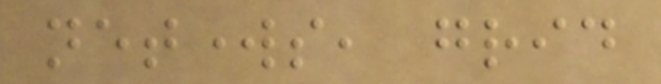networks, grid
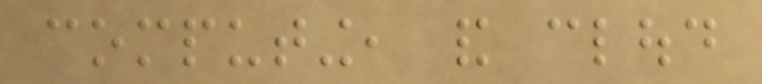computing, and cloud
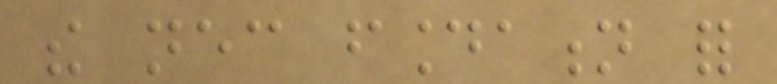the necessary foundation for
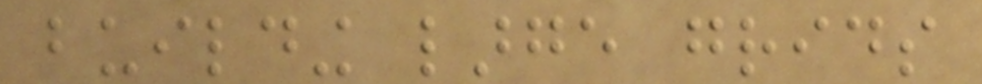building large grids
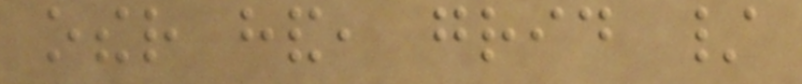other hand, grid /
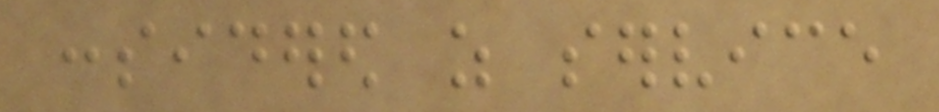considered as service
